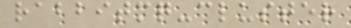rabbitmq-cluster
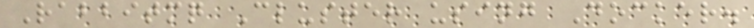Rabbitmq Cluster using Docker.
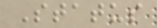Status
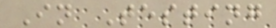In Testing
